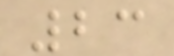23
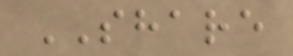SHARE
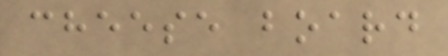cheese board
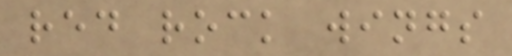red rock wings
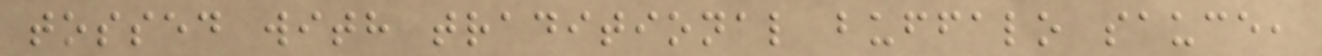tossed with traditional buffalo sauce,
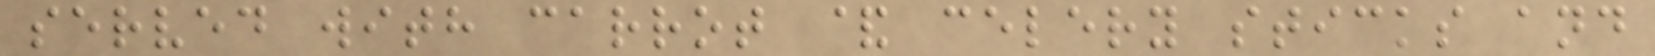served with carrot & celery sticks and
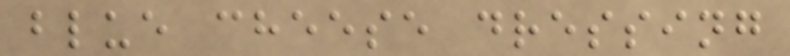blue cheese dressing
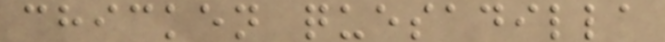chicken quesadilla
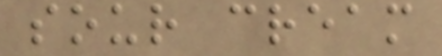sour cream
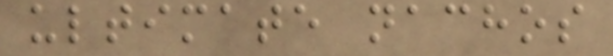ultimate nachos
